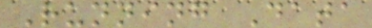Running Data
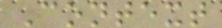Context
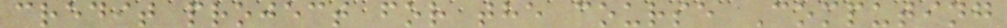credit project for the course Computing
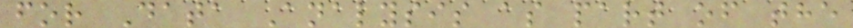for Data Analysis as part of the
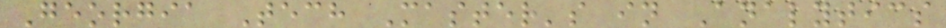Georgia Tech Master's in Analytics
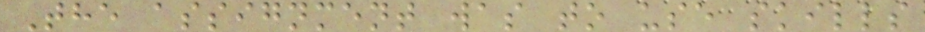The assignment was to use skills
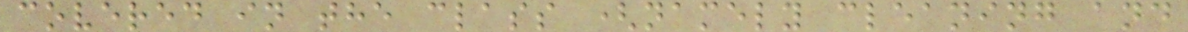covered in the class (namely cleaning and
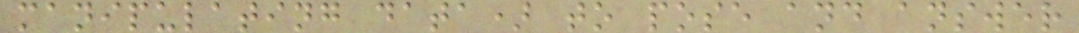manipulating data) to pose and answer
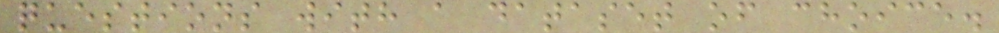questions with a dataset of choice.
